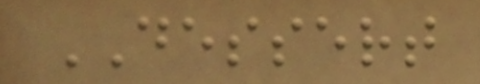DESSERT
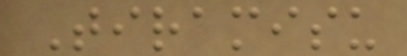Tiramisu
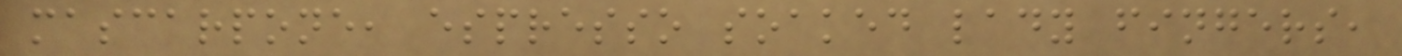mascarpone, espresso soaked lady fingers,
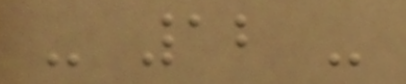- 12 -
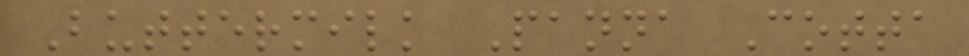Buttermilk Panna Cotta
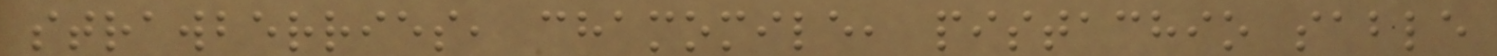strawberries, chamomile, pistachio sable
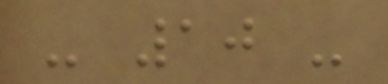- 10 -
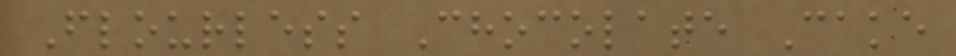Flourless Chocolate Cake
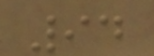94
